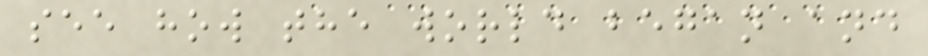see how the world began and
